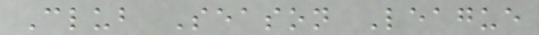Club Season League
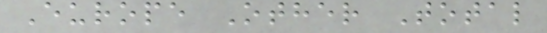Europe Other Total
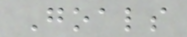Goals
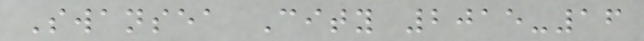Swansea City 2015-16
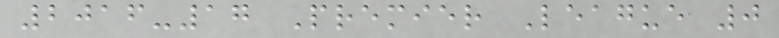2016-17 Premier League 0
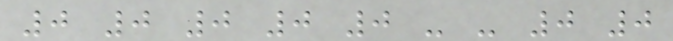0 0 0 0 0 - - 0 0
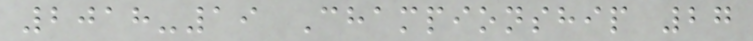2018-19 Championship 27
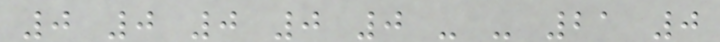0 0 0 0 0 - - 21 0
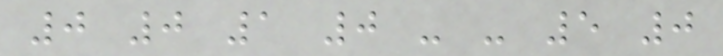0 0 1 0 - - 5 0
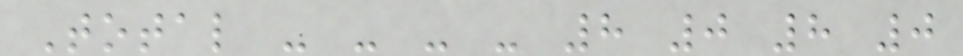Total - - - - 8 0 8 0
